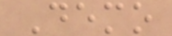Demo
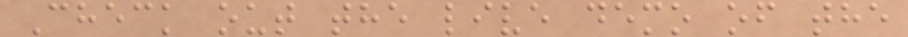Check out the live demo of the
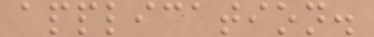application.
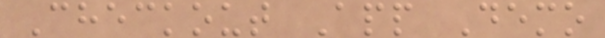Checkout App Demo
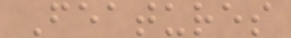Features
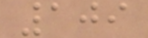109
